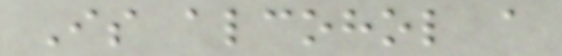Is alcohol a
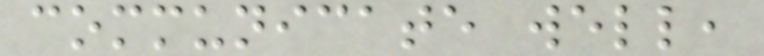communicate well,
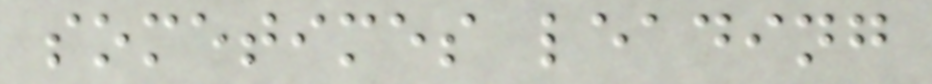sometimes leading
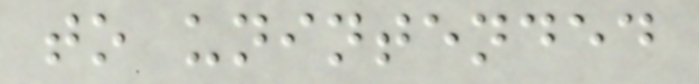to unintended
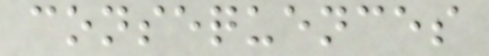consequences
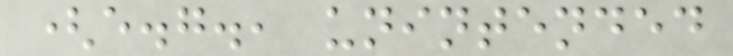(e.g., unintended
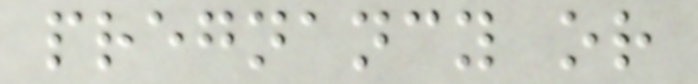pregnancy or
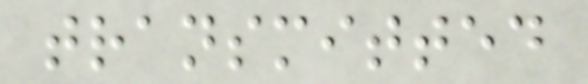transmitted
